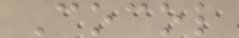Cocol
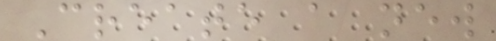Create a new
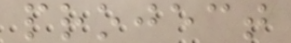project
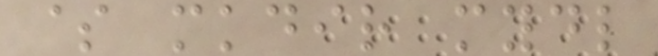$ mkdir mydl
